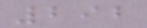292
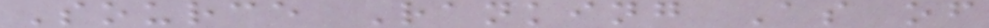Source Ranking As of
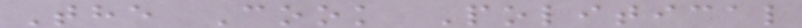The Cook Political
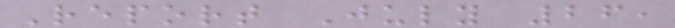Report July 26,
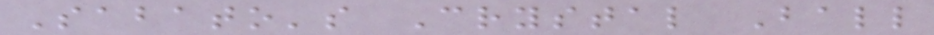Sabato's Crystal Ball
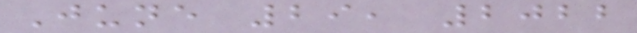June 29, 2022
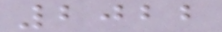2022
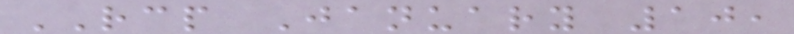RCP January 10,
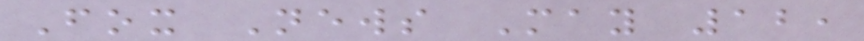Fox News May 12,
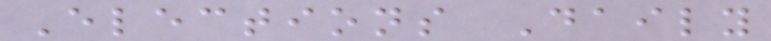Elections Daily
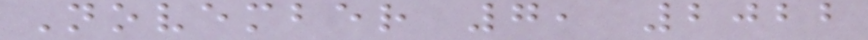November 7, 2022
